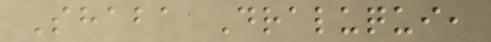Shaba Draluqui,
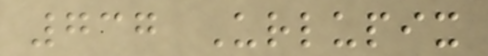737 Urlupix
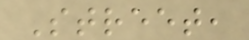Street,
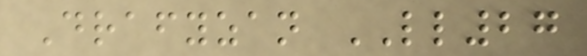Drafyzan LL27
